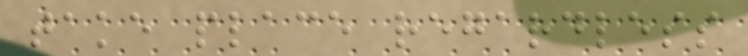take place regardless
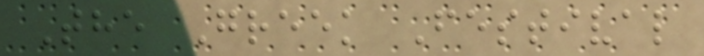The Greek Festival
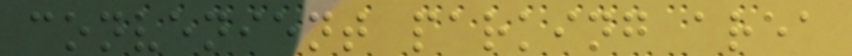convenient parking area
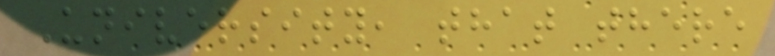University, that there
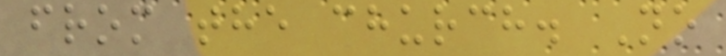from the church. No
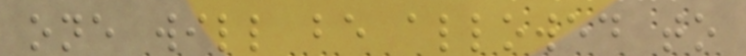one will be allowed to
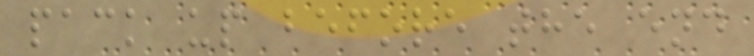pack up before the end
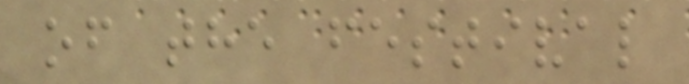of the festival
